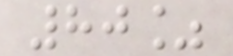80%
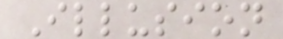Illusion
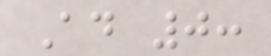Ad 0:
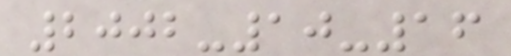2002-10-16
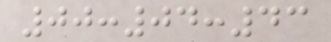00:04:43
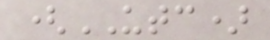(UTC)
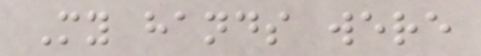My hands were
